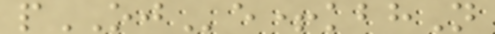pOJe+kbhN
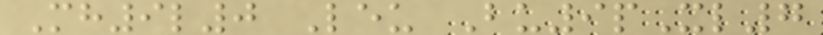Mh9l0 Leu Bu9pXl7
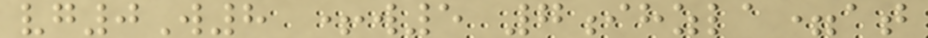vg0W8 +w5 7ihzla=at
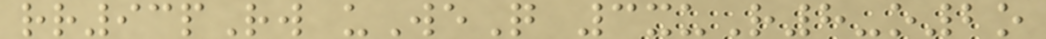rr93pRw uWeQ 3xuR8-o2o
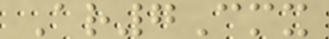Ar7Cmx
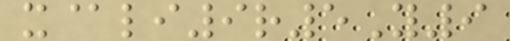x@li9r5Y9
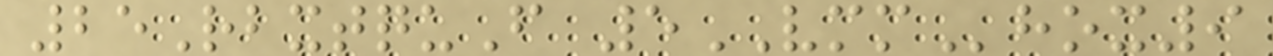25RbxtquF 5VMMhox9
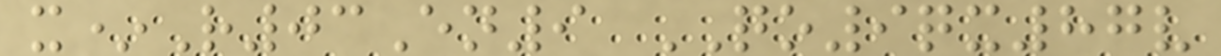x*R03En9 QO9qx87v
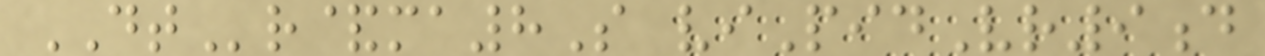DTr&ma8S viPidVr9d
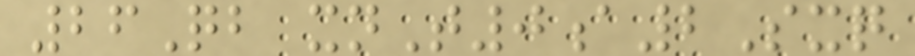26Qb xnT0a2Sxq
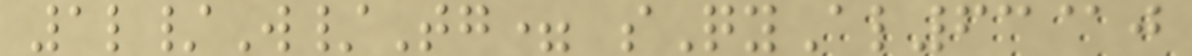1l/W/Tg= sQyAl63@j
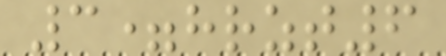3=hrzt6
